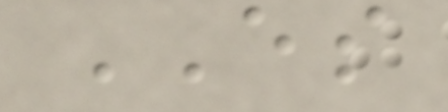ES
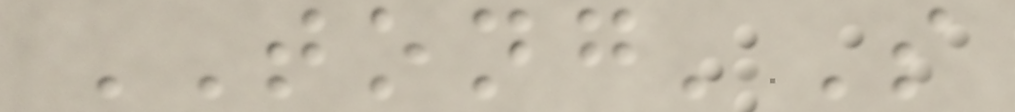TONG'S
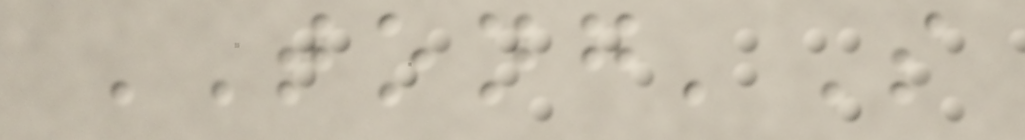TONG'S
